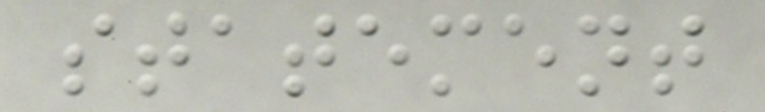statement
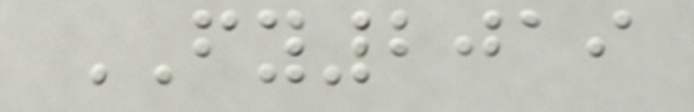FY2019
